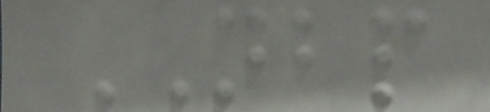NBP
